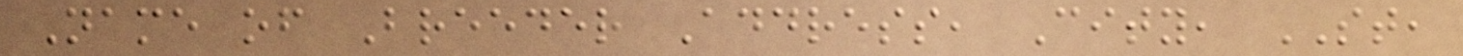Name of Breeder Address, City, ST,
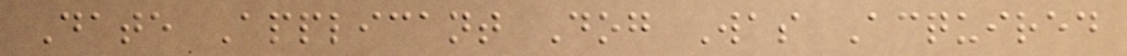Date Applicant Dog Was Acquired
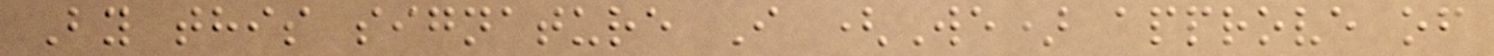By this signature I (We) approve of
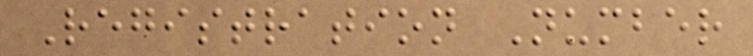Registration Number
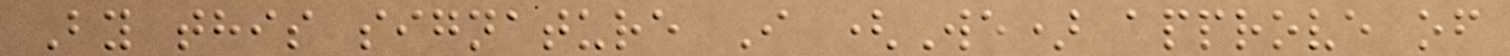By this signature I (We) approve of
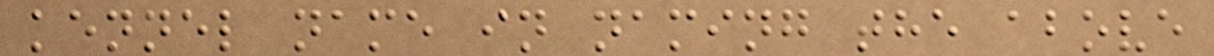kennel name in naming the above
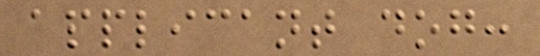applicant dog:
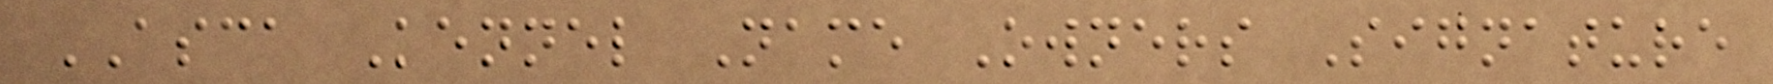ASCA Kennel Name Owners Signature
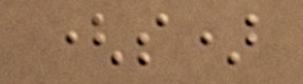(s)
